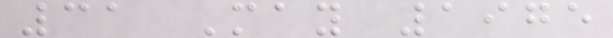31 May 1975
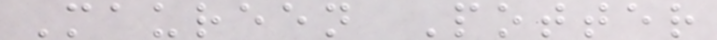Maureen Potter
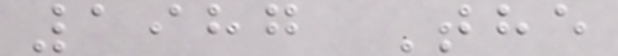1987 The
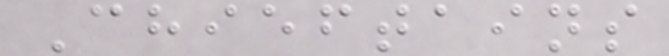Chieftains
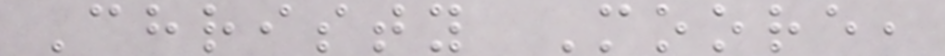Christy Moore,
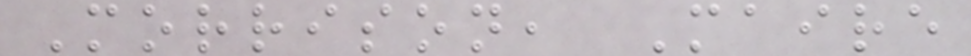Morrison, Maire
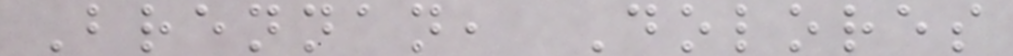Brennan, Dolores
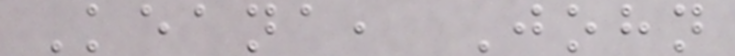Keana, John
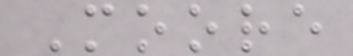Moore
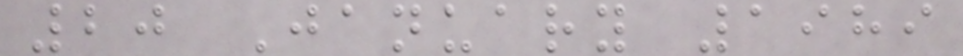20 January 1989
